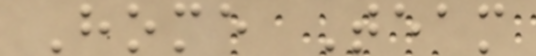Home Team
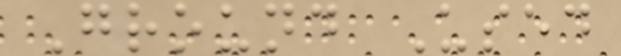Ground Used
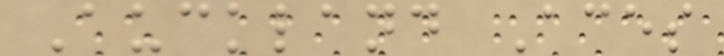Auckland Aces
